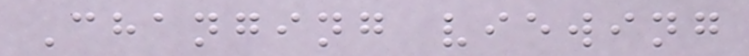Changing viewing
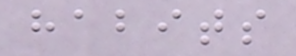habits
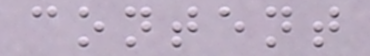content
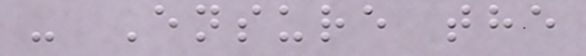- Ensure the
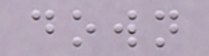down
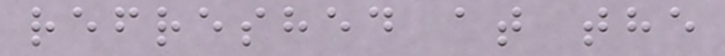refreshed at the
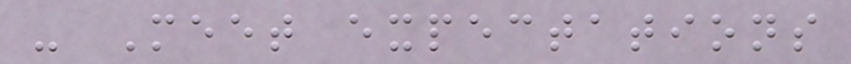- Meet expectations
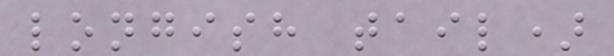longish tail)
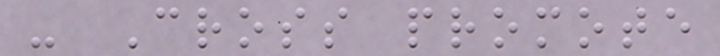- Cross promote
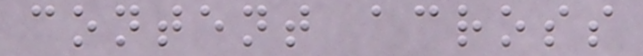content across
